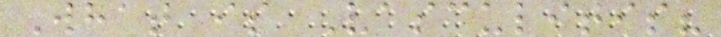What is Vasculitis?
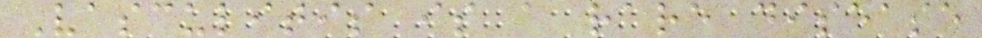Vasculitis is a rare disease
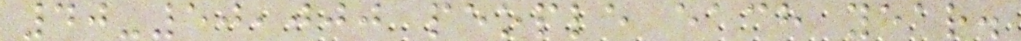40-50,000 people each year.
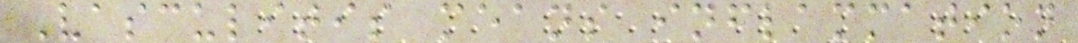Vasculitis means inflammation
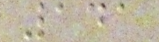141
